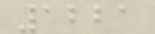1221
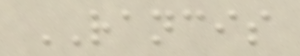RANCIS
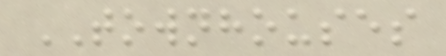TOWNHOUSES
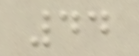44
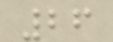26
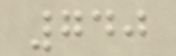740
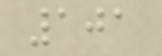101
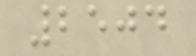2504
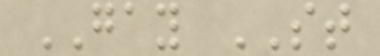GAY ST
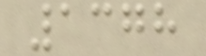1378
